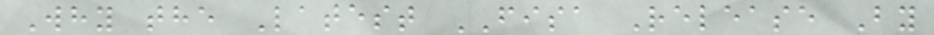Why the Latest FISA Release By
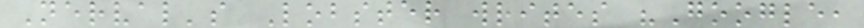Nerval's Lobster writes "Google,
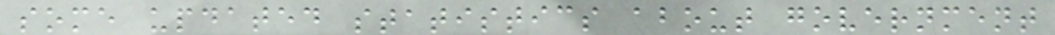some updated statistics about government
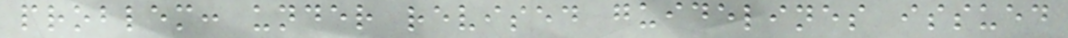problem: under revised guidelines issued
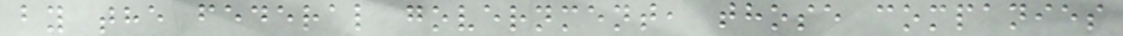by the federal government, those companies
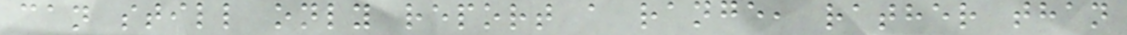can still only report a range, rather than
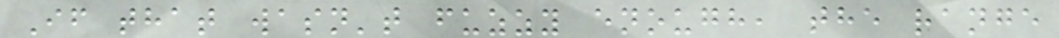If that wasn't fuzzy enough, the range
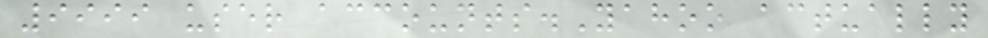9999 user accounts.Yahoo actually
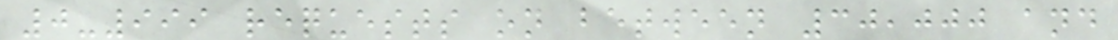0-999 requests on between 30,000 and
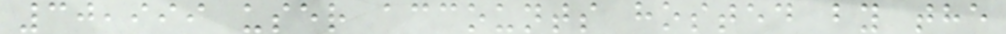30,999 user accounts hosted by the
